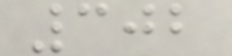302
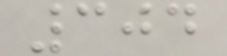304
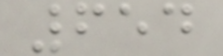654
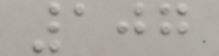107
